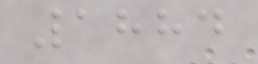1884
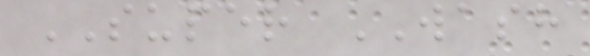SUPER WASH
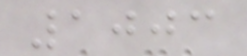1003
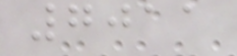7011
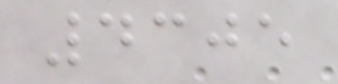4305
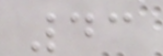43
